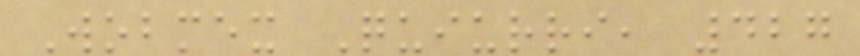Wobmex Quiurri, 427
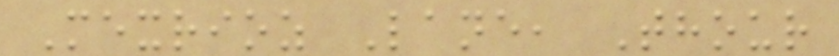Mexrioz Lane, Thour
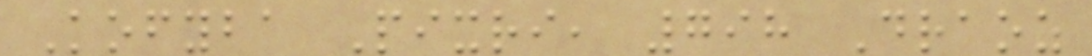Kofyba Pixri, 798 Draoz
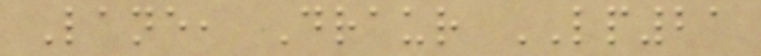Lane, Draur LP21
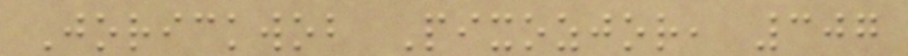Jorickwob Pixozjor, 307
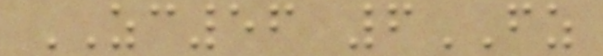ZC56 6FZ
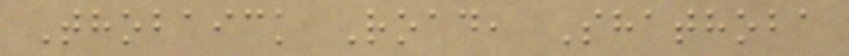Thobaick Road, Shathoba
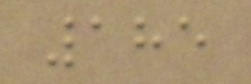185
